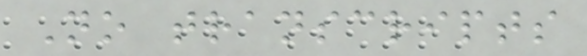No transcripts
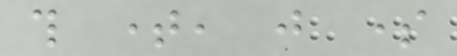this time, just some
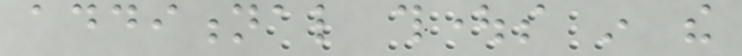additional thoughts in the
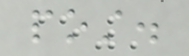post.
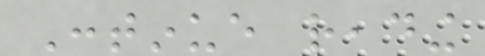Continue reading
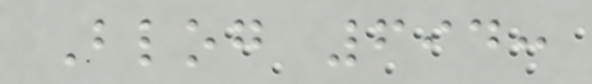Blog 694:
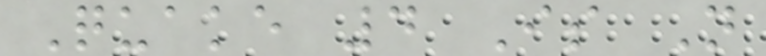Quake 4 Is Not
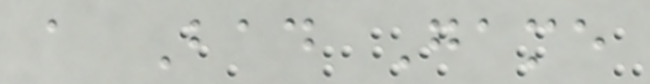a Bad Game
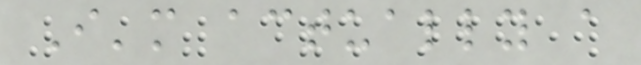I'm actually a
